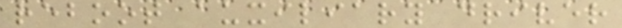reboot auxiliary driver
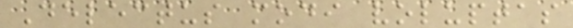Delectus modi voluptas
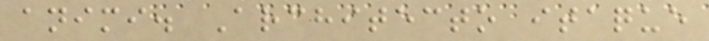animi. Architecto itaque
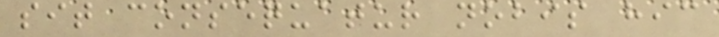sit consequatur nobis hic
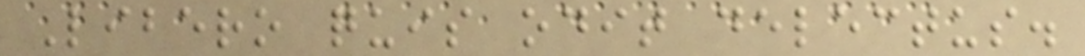Libero quis odit delectus.
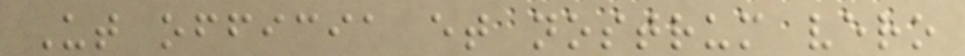Ut officia et nostrum vero
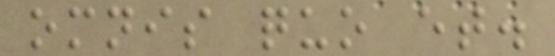omnis quo et.
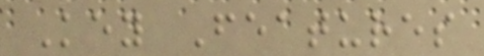Key Features
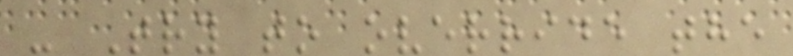- Try to override the
